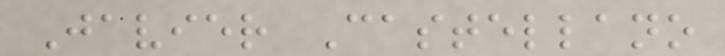Javier Castellano
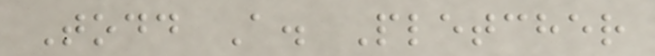Todd A. Pletcher
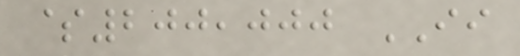$200,000 II
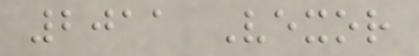2011 Vexor
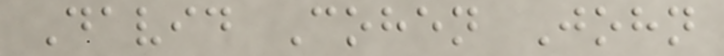David Cohen John
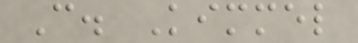C. Kimmel
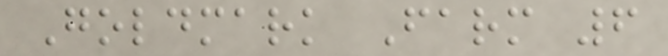Goldmark Farm 6
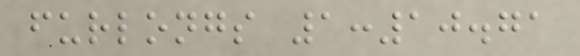furlongs 1:10.71
